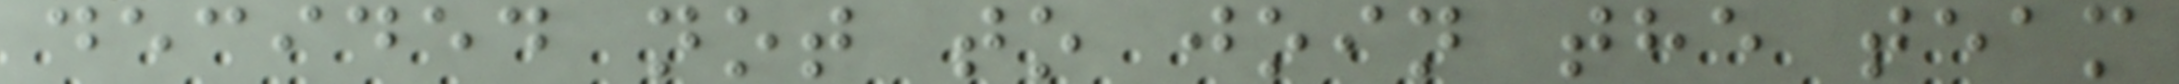decided not to join the team
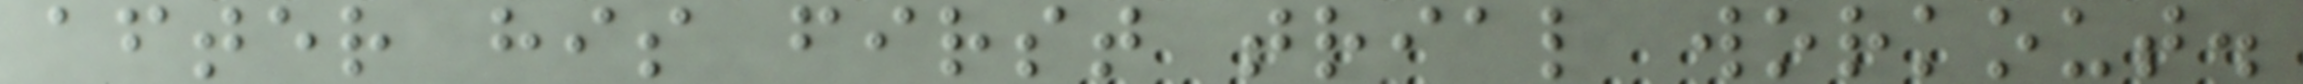after his first trial workout.
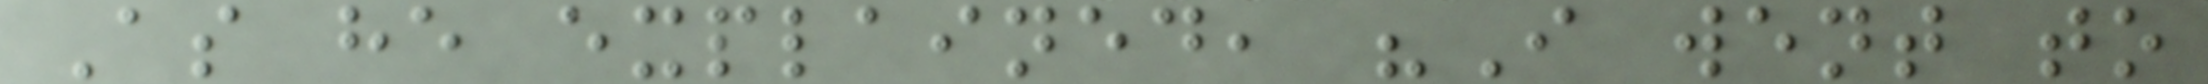As he explained, "I went to
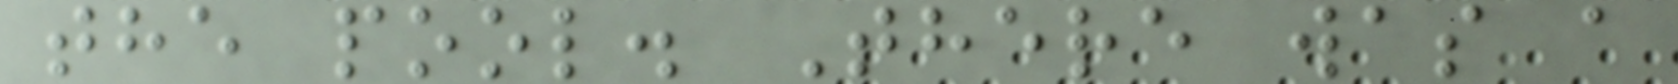the pool. There was a
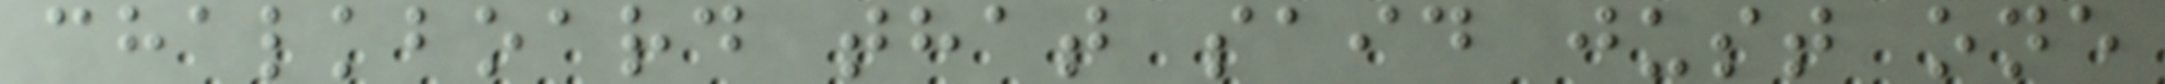chalkboard that said just one
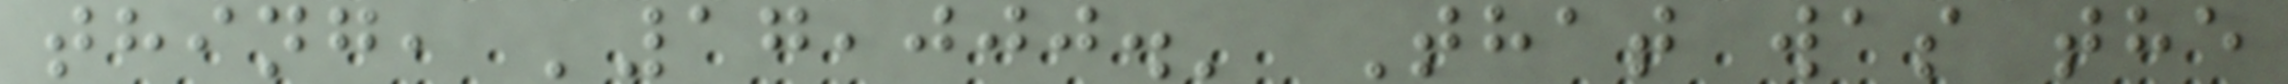thing, '17,000.' That was the
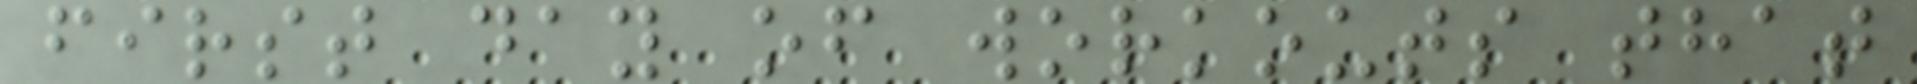first day of workouts that
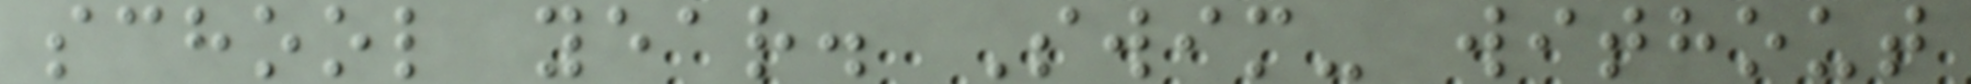school year. Swim- without
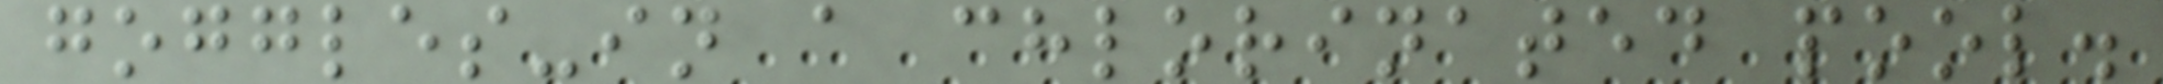goggles-in a chlorinated pool.
